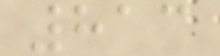813
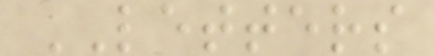LETTERS
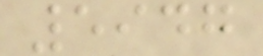5947
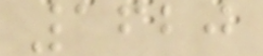1620
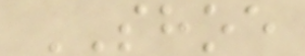SHOE
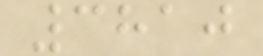3810
